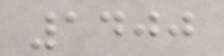1400
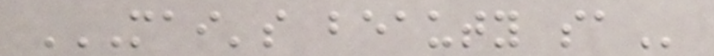MAI'S BEAUTY SA
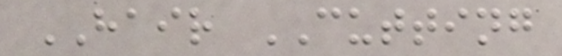HAIR CUTTING
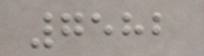7582
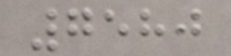7580
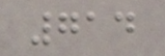714
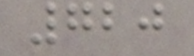720
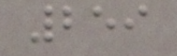259
